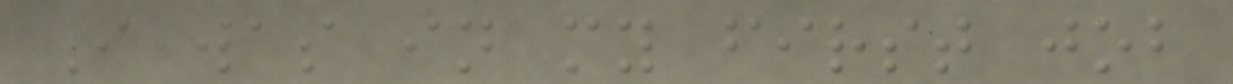I was in my first job
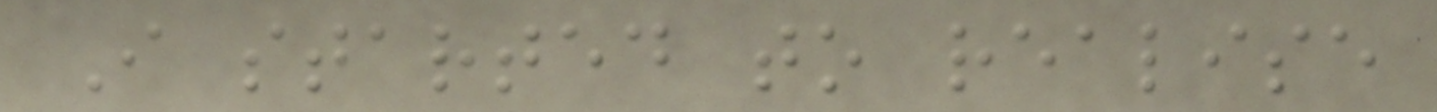I started to realise
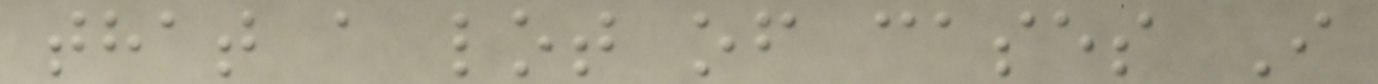that a lot of cases I
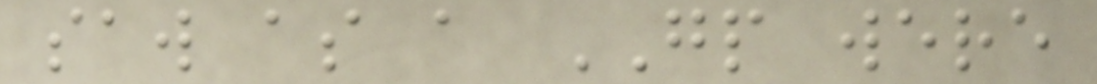saw as a GP were
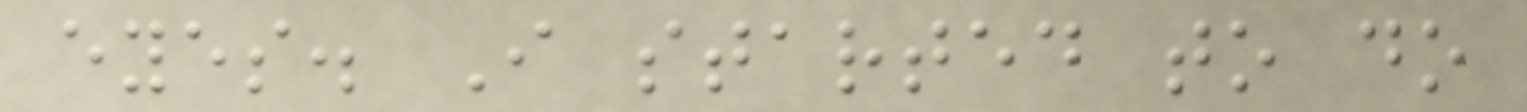eyes. I started to do
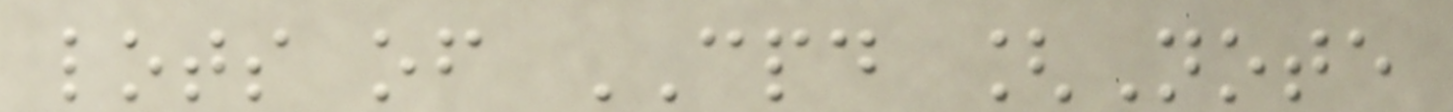lots of CPD [Note
